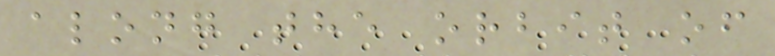along the orbit of
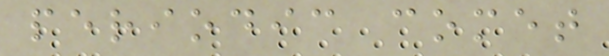periodic comet
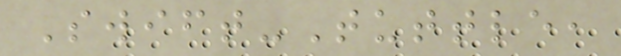Swift-Tuttle,
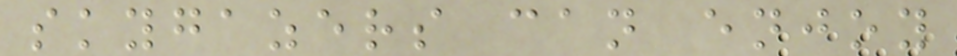skygazers can enjoy
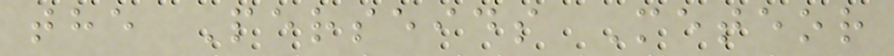the Perseids Meteor
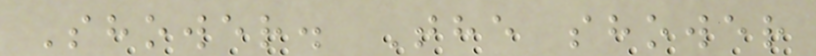Shower. The shower
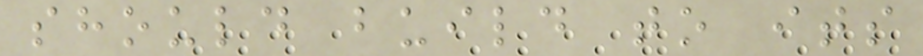should build to its
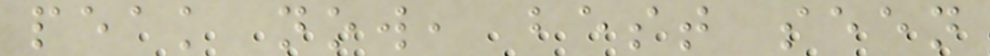peak now, best seen
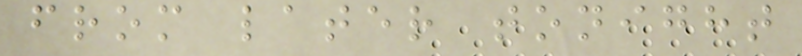from later tonight
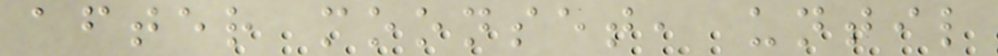after moonset, until
